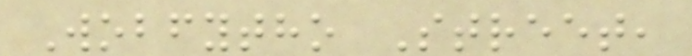Wobfytho Street,
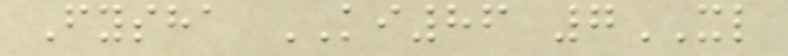Fysha KI86 7XL
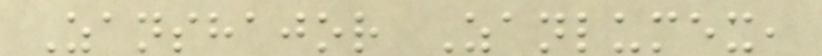Zanshajor Zanlumex,
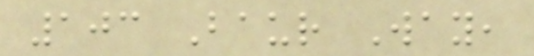103 Baur Way,
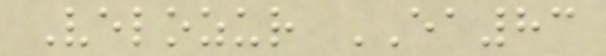Velozur EA83
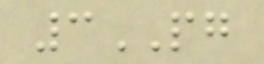3PG
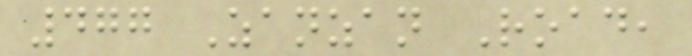477 Zanzan Road,
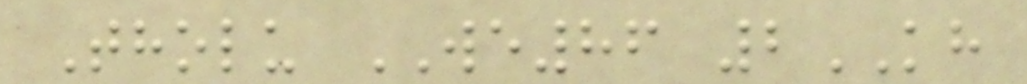Tholu WE86 2KH
